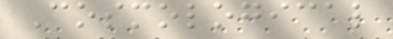Cosmological
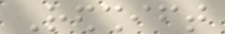Redshift
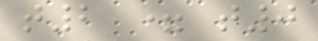t2 = t0
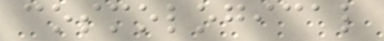cosmological
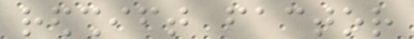redshift factor
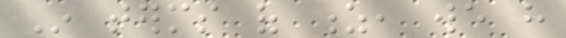In terms of z, we have
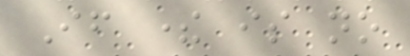If there is no
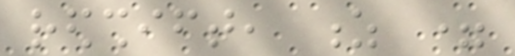redshift, z =
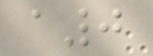a0
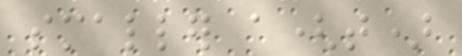smaller a(t)
